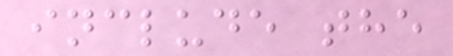include the
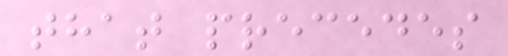that precedes
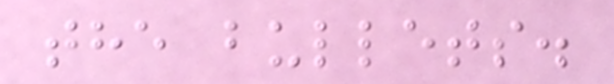the bullets.
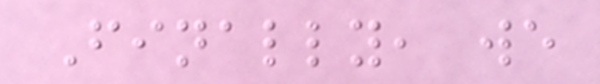Finally, we
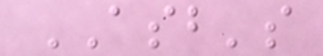ASB's
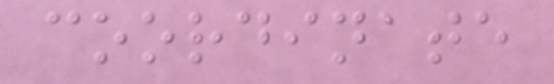coordinate
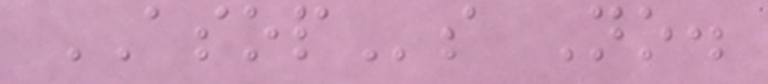ASOPs No.
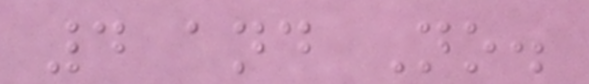4 and No.
